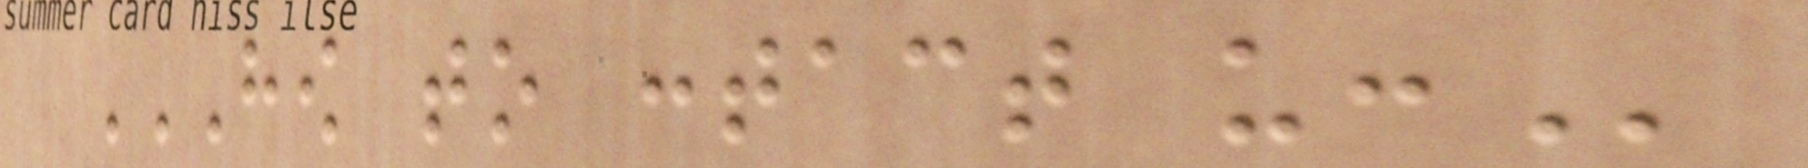HOW TO CONTACT US:
